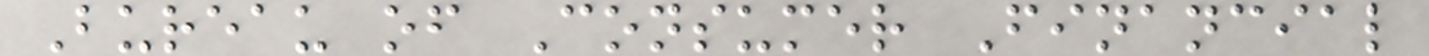Bureau of Consumer Financial
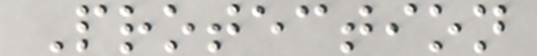Protection
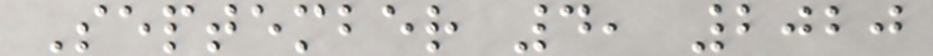September 4, 2020
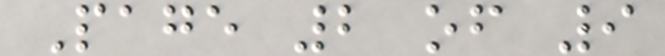Page 2 of 9
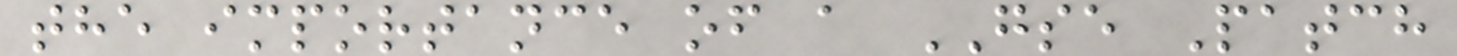the importance of a GSE Patch
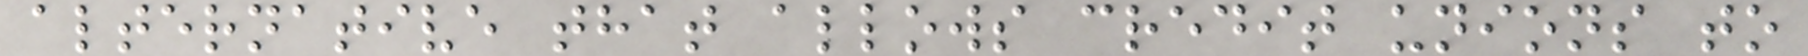alternative that allows credit unions to
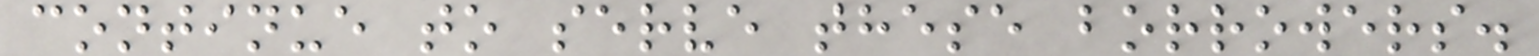continue to serve these borrowers.
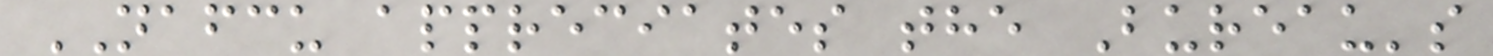NAFCU appreciates the Bureau's
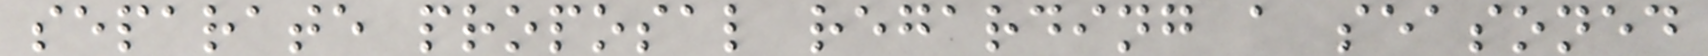separate proposal regarding a seasoned
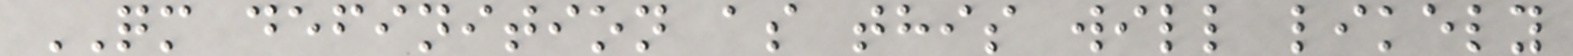QM definition as this will likely
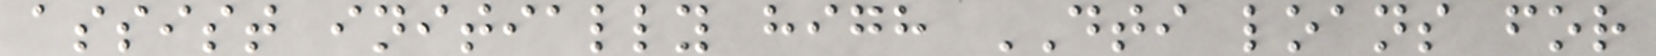assist initially high DTI loans for
